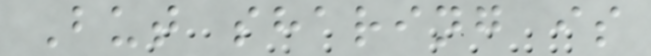But sharing is
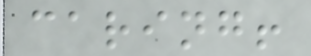caring!
